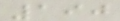190
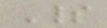Spirit
